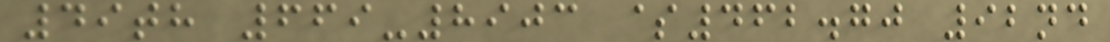49th 669-8903 $462.70 92nd
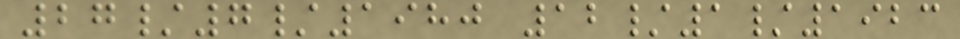27/7/1980 12/1/1923
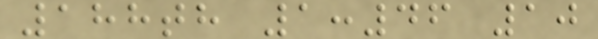188th 1:46 10
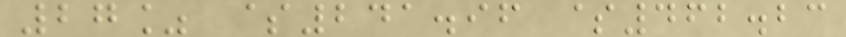27% $241.96 $462.23
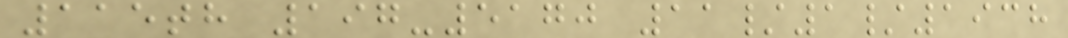115th 197-5170 11/1/1938
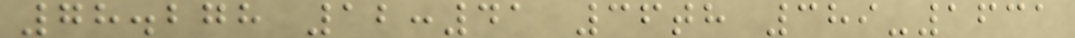78.278 12:41 36th 389-1631
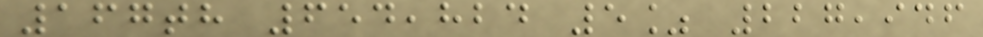167th 654,824 5% 227,946
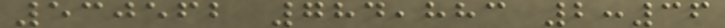530562 784,883 2:36
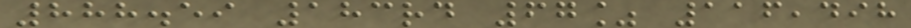888.59 183rd 67% 116,498
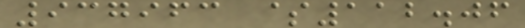937963 $112.06
